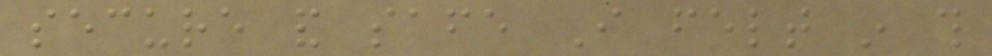secure and safe I felt in this
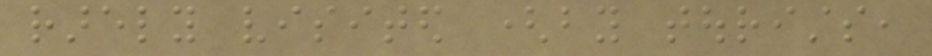rarely visited (by tourists,
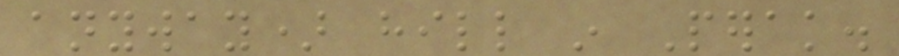anyway) hill in Perak.
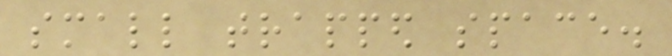small trapped space.
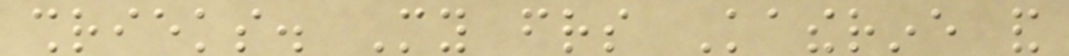shrieks. My friends Katherine and
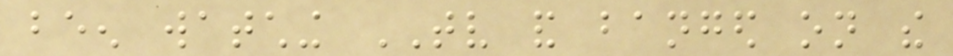been watching TV and banged on the
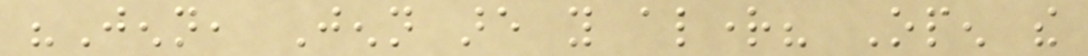"Jenn, Jenn are you alright? Open the
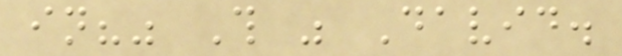in?" This was David.
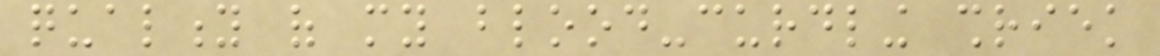quality of my blood-curdling shriek
